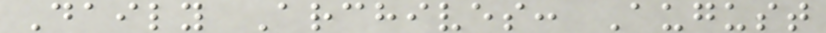Daily Archives: August
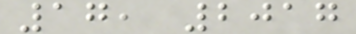17, 2017
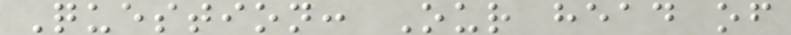Question: Our head of
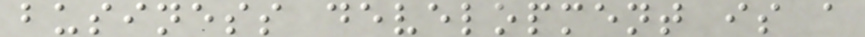business development is a
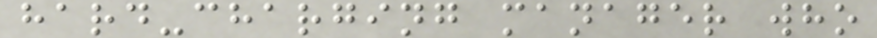hard-charging manager who
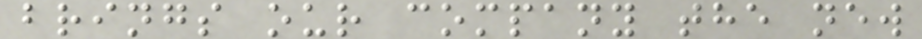brings our company the new
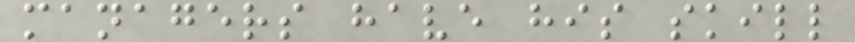managers have his skill
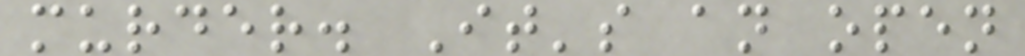murder. It's an open
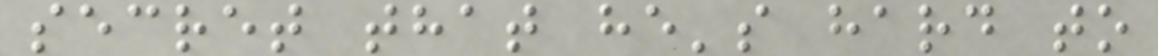secret that he's hard to
